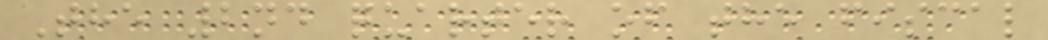The 2nd quarter of the fiscal
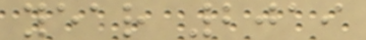year 2019
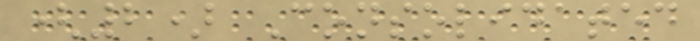(2) Consolidated
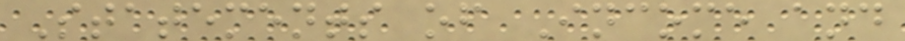Statements of Income and
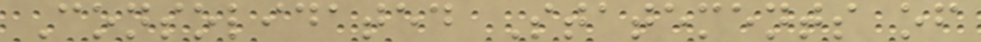Consolidated Statements of
